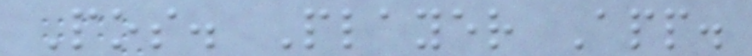Pos. Player App.
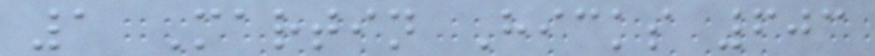1 Martin Hicks 603
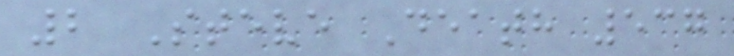2 Steve Death 537
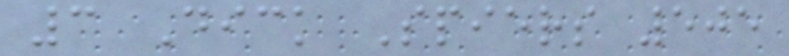3 Dick Spiers 505
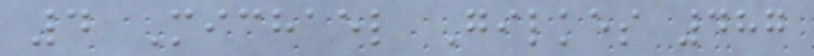4 Michael Gilkes 487
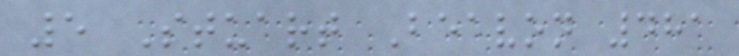5 Stuart Beavon 481
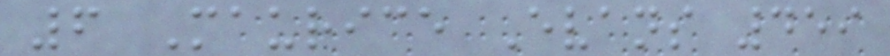6 Maurice Evans 459
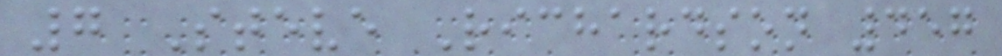7 Steve Richardson 457
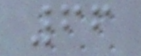66
